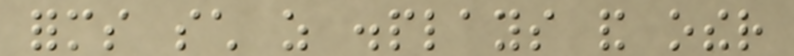forms such as displays and other
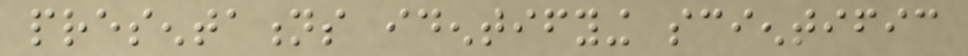presentations identifying scientific
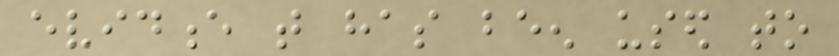evidence that has been used to
